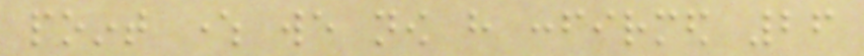point where we now have confirmed 26
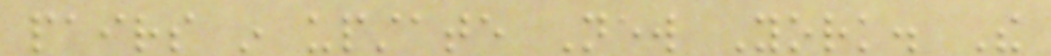pairs in upstate New York. The
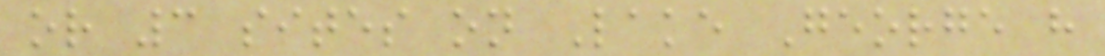or 3 sites on Lake George have
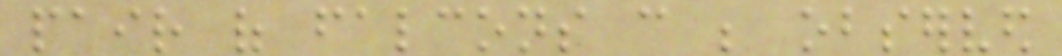pair of falcons can be observed
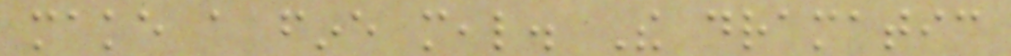make a fine meal. The dramatic
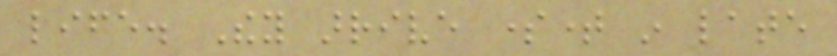life. They arrive sometime in late
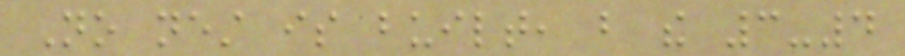No nest is built, but the 3-4
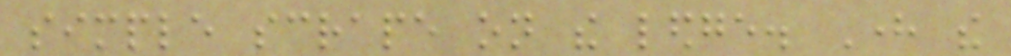simple scrape on the ledge. Here the
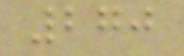270
